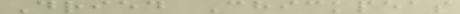Dried Chickpeas
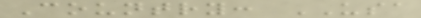Country: USA
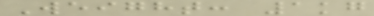Weight: 1kg
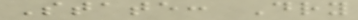State: Dry
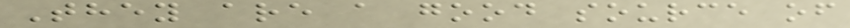They are a good source of
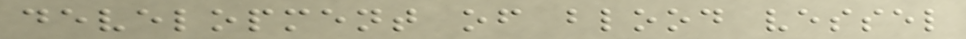development of blood vessel
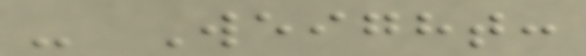- Weight:
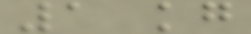1 kg
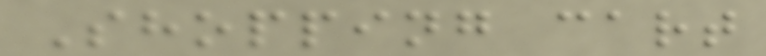Shopping cart
